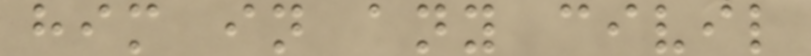him in any civil
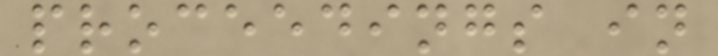proceedings in
